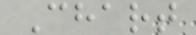Chart
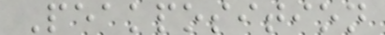Peakposition
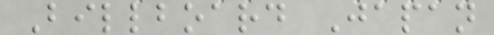Billboard Japan
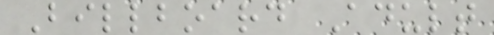Billboard Adult
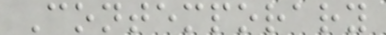Contemporary
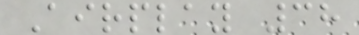Airplay 38
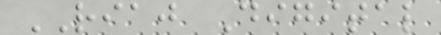RIAJ Digital
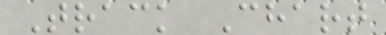Track Chart
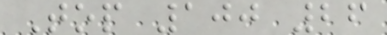Top 100 26
